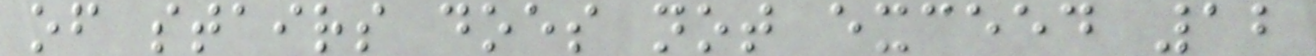of stairs does not exceed 12
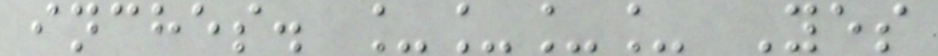inches. ____ Yes
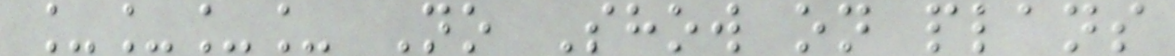____ No Show on plans
